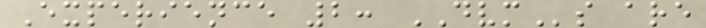Experience 2: DVMs are
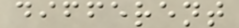different
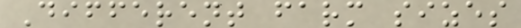Different farm sizes
